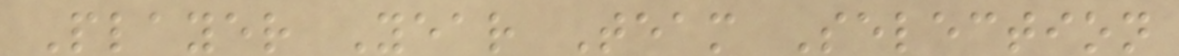Player Year Team Selection
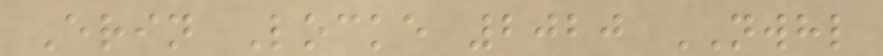Erin Locke 2020 NWHL
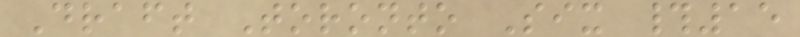Draft Toronto Six #15
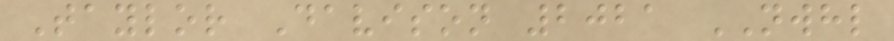Taylor Davison 2021 NWHL
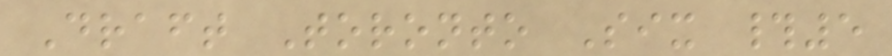Draft Toronto Six #5
